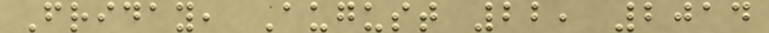Friday, August 22, 2014
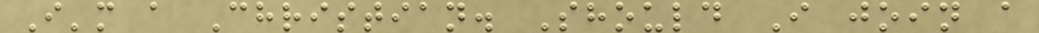I'm a Christian. Should I join a
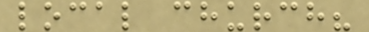local church?
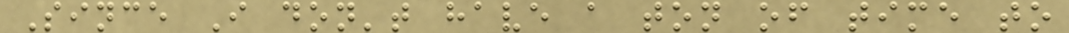Since I don't have a ton of time to
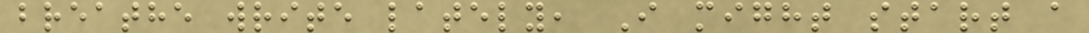breathe write lately, I might start a
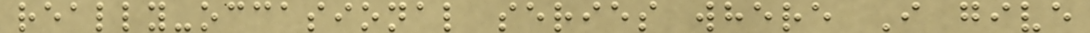really-occasional series where I give
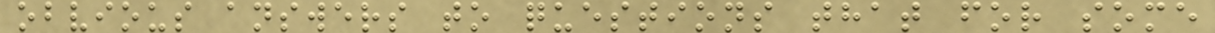obvious answers to questions that for some
